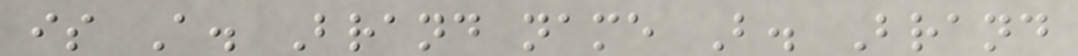is A. Brand name B. Brand
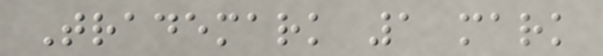Trademark 1 mark
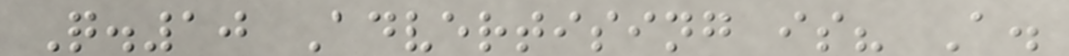Q.10 Advertising is? A.
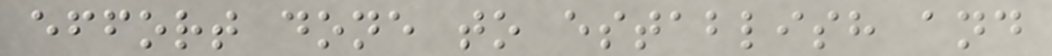effort done to establish and
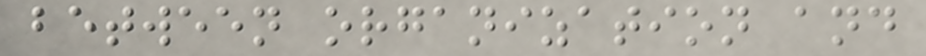between organization and
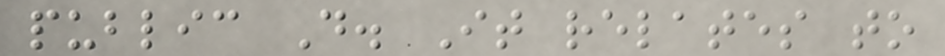public D. It relates to
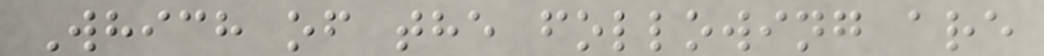Which of the following are
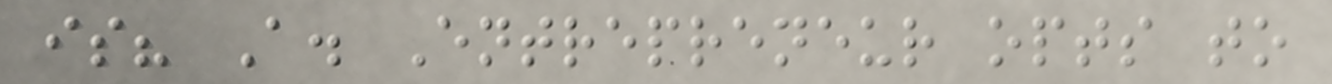is? A. Entrepreneur opts to
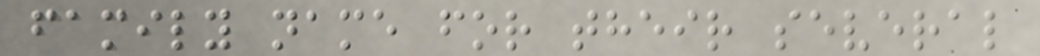family name for their several
